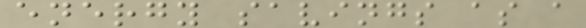energy savings as a
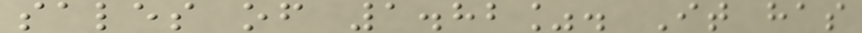sales of 1.82%. It has
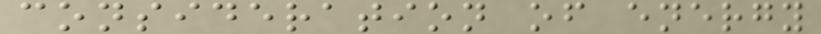consideration of energy
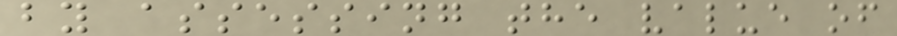by assessing the value of
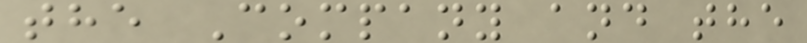the Company and the
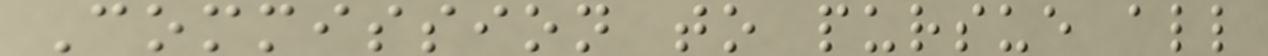Commission to pursue all
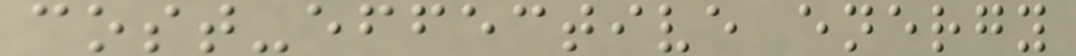cost-effective energy
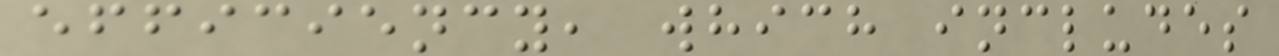efficiency, which includes
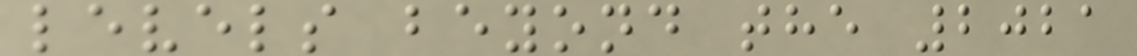levels beyond the 2021
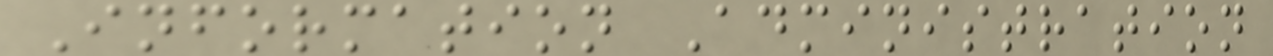Information Administration
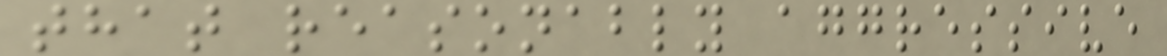that reasonably aggressive
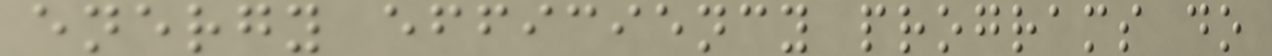energy efficiency programs do
